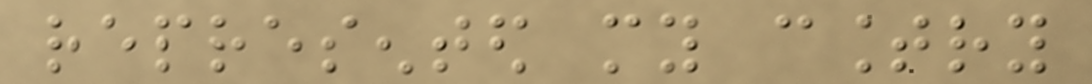represented my country
